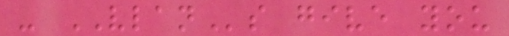- VLANs give you
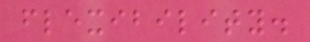flexibility.
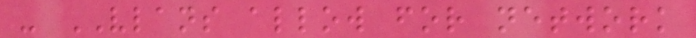- VLANS allow for network
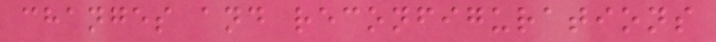changes and reconfigurations
